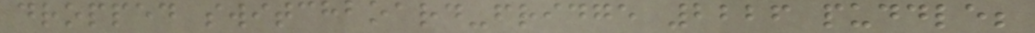dropped switchboard-fridge 2226 puddle;
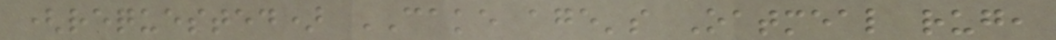(requested) CAKE age's Oatmeal rug,
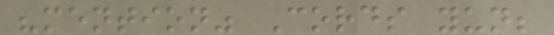"mention" Cords yun;
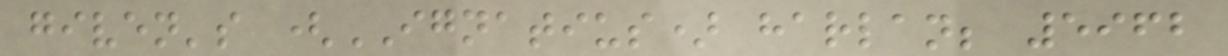given's (IGNATIUS) harlan; 5962
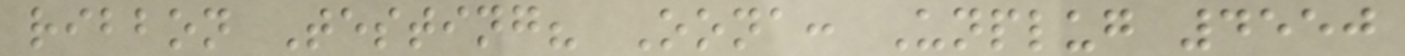ribbon Testing? Oona: Unplug 4550
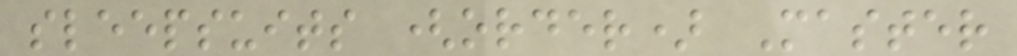sleepsuits (order) Master
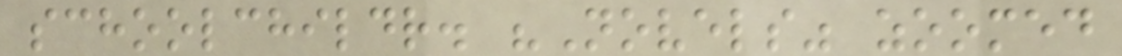schoolchildr. "Novels" zoomed
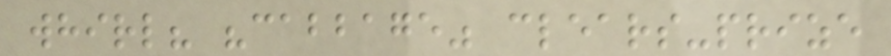whirl? "cabbage" clears-prize
